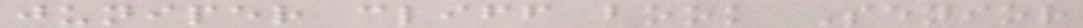juniper cliff book Senior
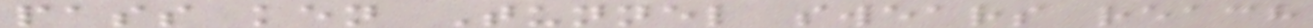pass ken Tunnel swears reach
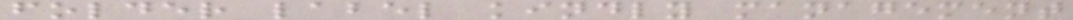folder label kindly management
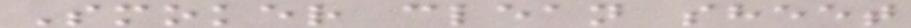Smoker clean sheet
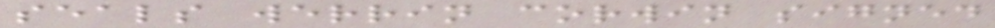seals werrin corwin signed
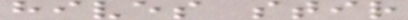hives stir
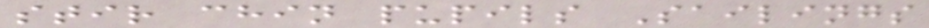stir chin pupils Sailings
